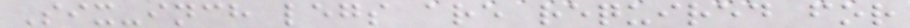Six-inch legs are required for
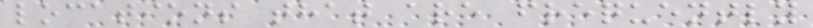locations that are frequently
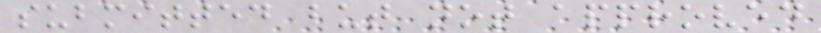submitted but not approved
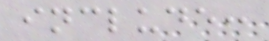include:
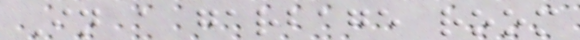In a garbage room
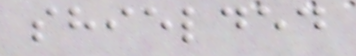shielded
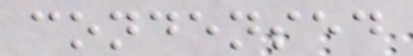condensed
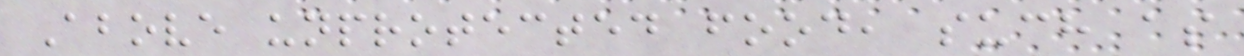Above unprotected food, such as
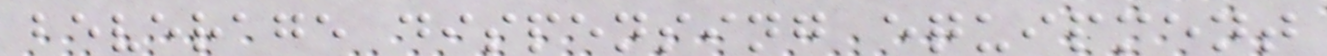beverage dispensing equipment
